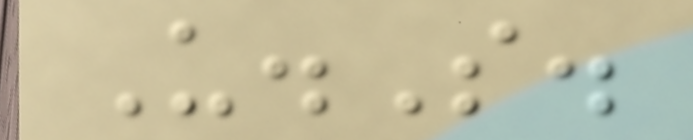U.S.
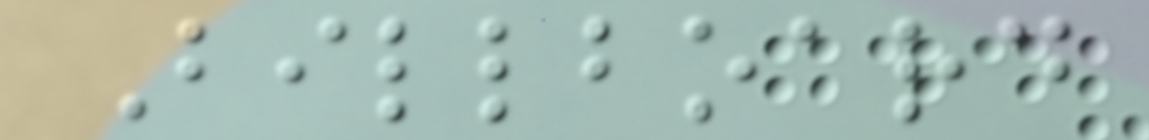Billboard
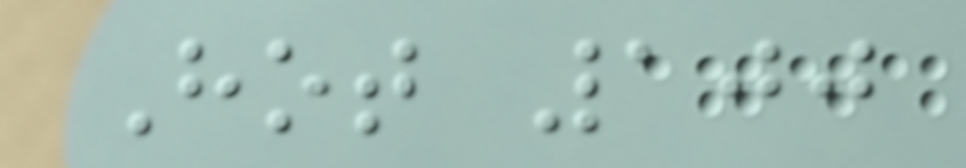Hot 100
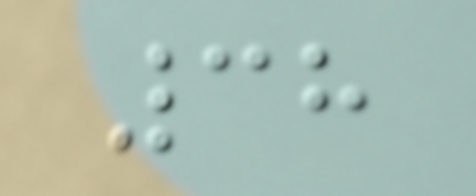38
